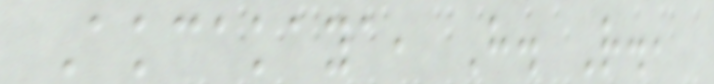Akcakaya, H. R.,
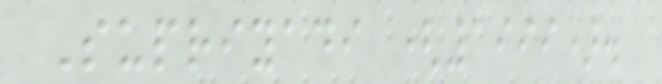Supriyadi (1999).
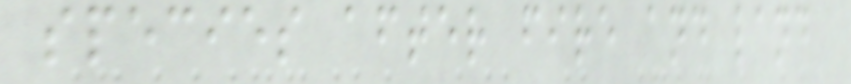species after fire and land
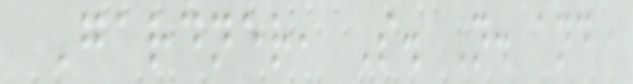Gardner, S. N. and
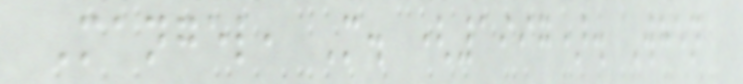Mangel, M. (1997). When
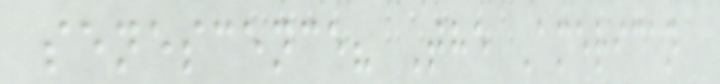senescence? The American
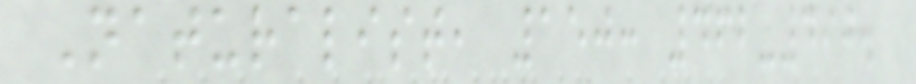Naturalist, 150: 462-490.
